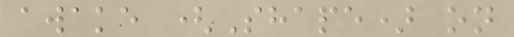awake (Shape) on
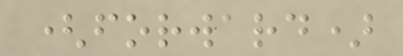(forward)
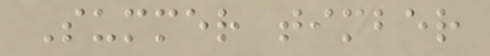Summer timber
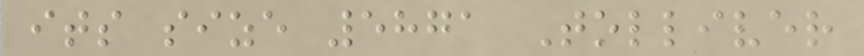its size 5871 Tolliver
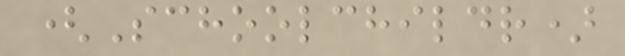(Schoolchildr)
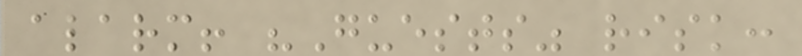alarm! "Guests" risk:
